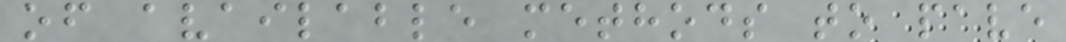of available methods to pave
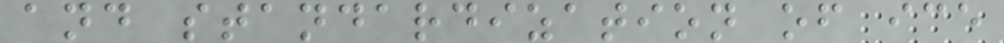and standardization of ice
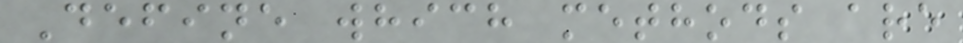Define which methods are
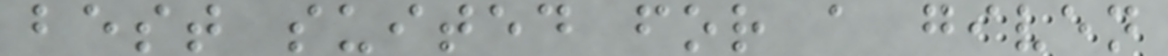best suited for a given
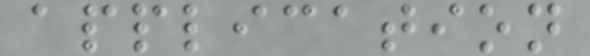application
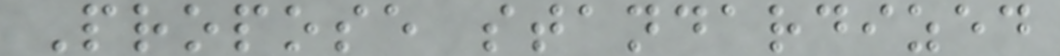Propose standardized
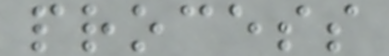process
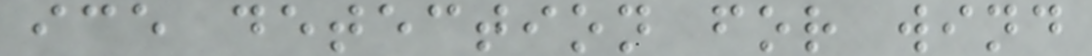ice detection for wind
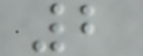2
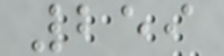259
